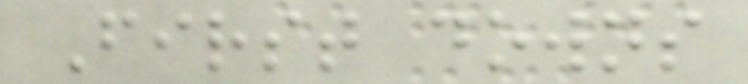First downs
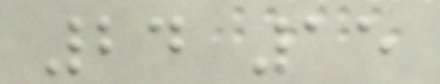24 15
